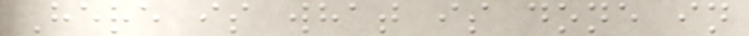Here is what is done in
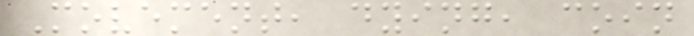Movement, dying, coin
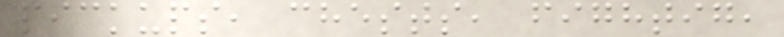pickups, chests, fightig,
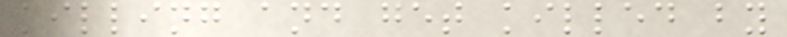killing and get killed by
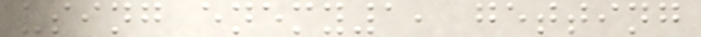using enemy1, getting
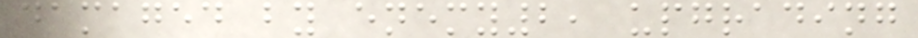damaged by enemy2, upgrading
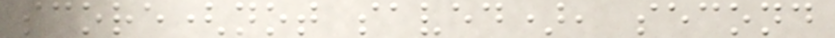score(not saved), second
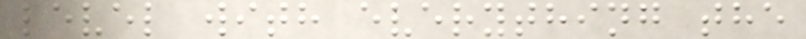level with everything the
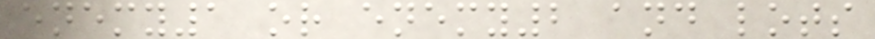enemy1 or enemy2 and lots
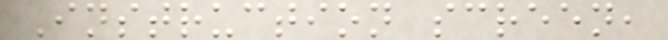Instruction screen,
